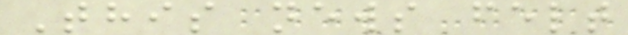This news felt
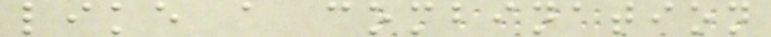like a combination
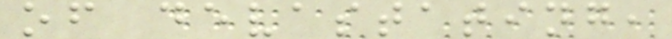of devastating,
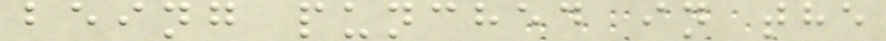being punched in the
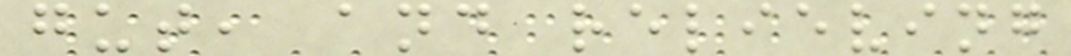gut, and relieving
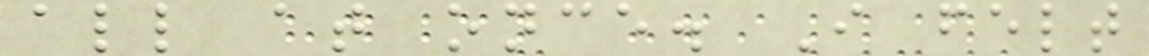all at once. I felt
